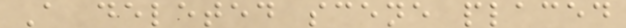A deleted scene placed
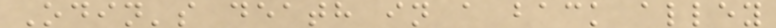Odin's death in a back alley
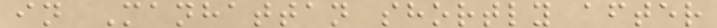in Manhattan shortly after
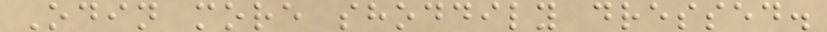Odin more shoddily dressed.
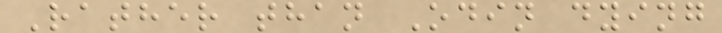Rather than Odin dying
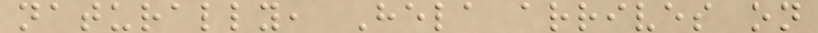naturally, Hela arrives on
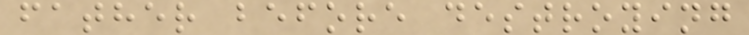father before destroying
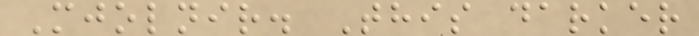Mjolnir. This darker
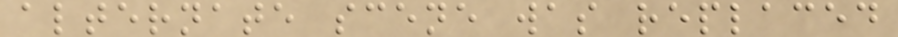alternate scene was replaced
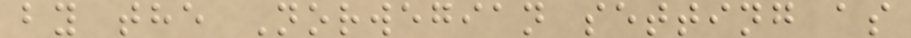by the Norwegian setting as
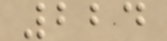224
